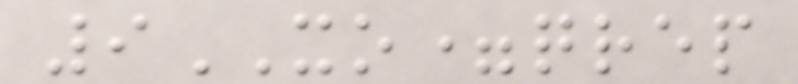9XO=qrep
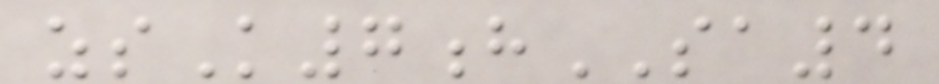zsK7hSA4
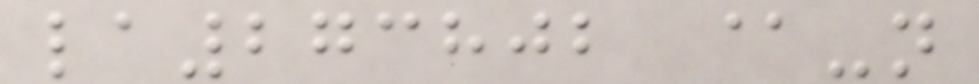la273802 @-n
